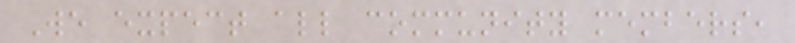We expect all community members,
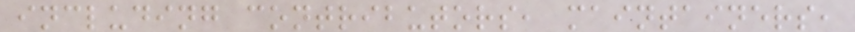including contributors, maintainers,
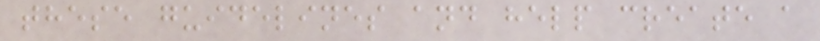these guidelines and help create a
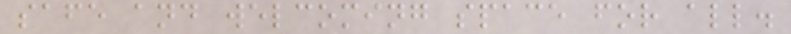safe and welcoming space for all.
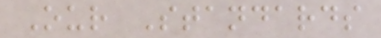Our Standards
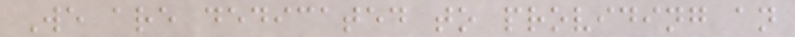We are dedicated to providing an
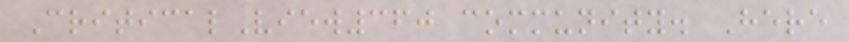CriticalView360 community. Here
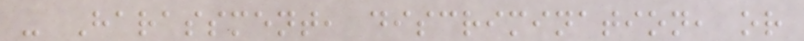- Harassment, discrimination, or
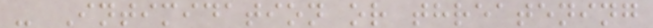- Intimidation or threatening
